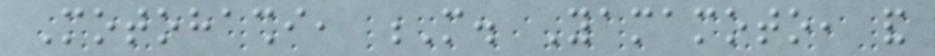Motohashi, M. Yamamoto, and
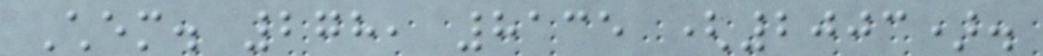Chem. 278, 8135 (2003).
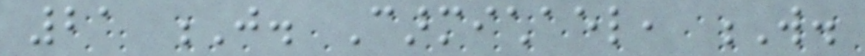21 J. Carmichael, W.
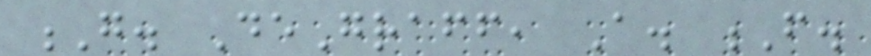G. DeGraff, A. F.
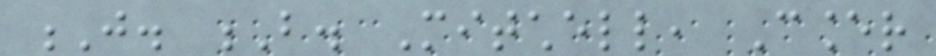J. B. Mitchell, Cancer
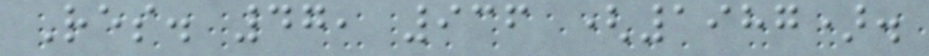Res. 47, 936 (1987).
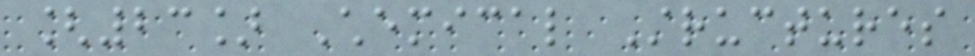[23] Chemical Structures
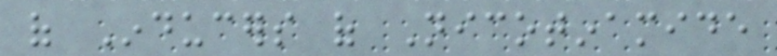of Inducers of Nicotinamide
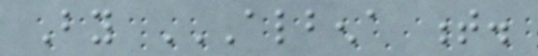By ALBENA T.
